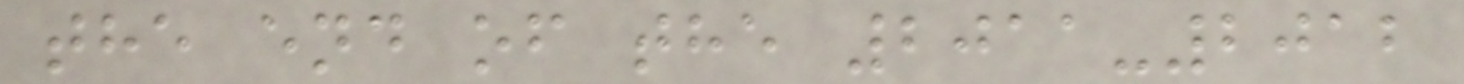the end of the 2011-2012
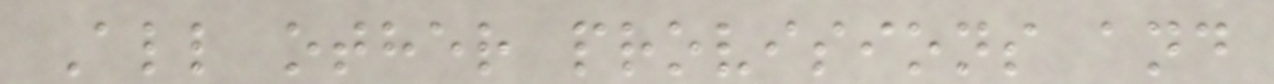All other provisions and
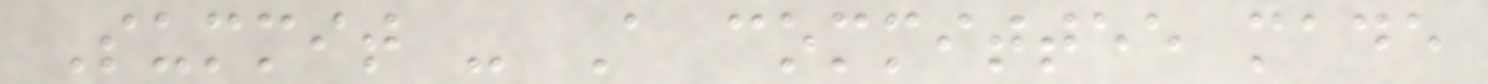Summit - A committee made
